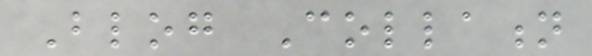Blog Collation
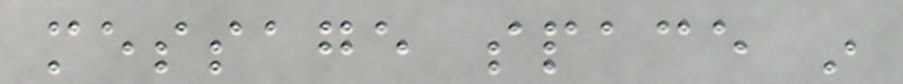message space in
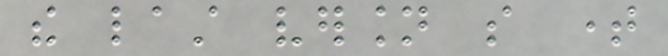the last version so time
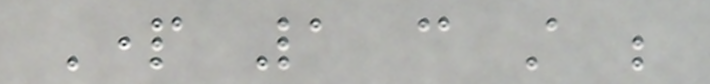Part 1 can still be
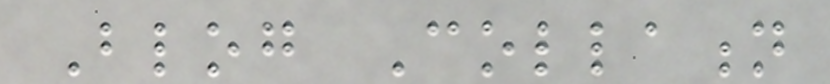Blog Collation
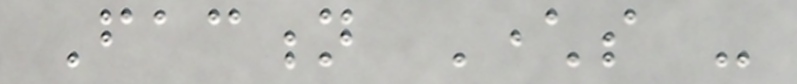Faction Characters -
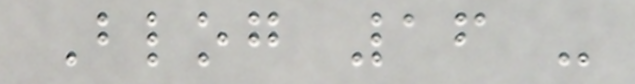Blog 16 -
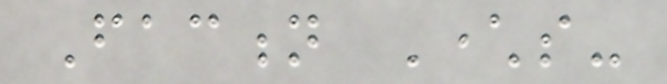Faction Characters-
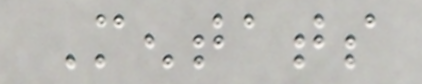Mentats
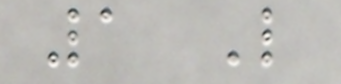1 Like
